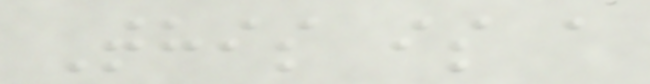This is a
